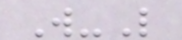W-L
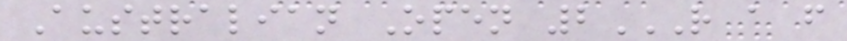Australian Open 2R A F
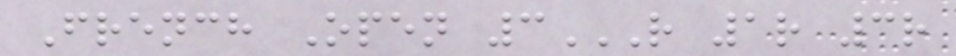French Open 3R 1R 3R
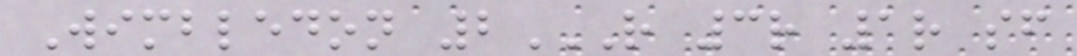Wimbledon 2R 3R 1R SF
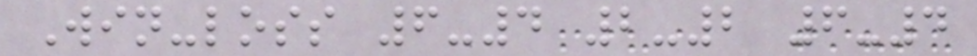Win-loss 6-4 2-2 6-4
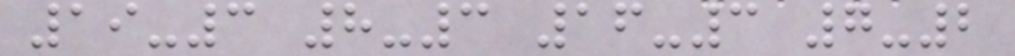19-3 8-3 16-3 7-2
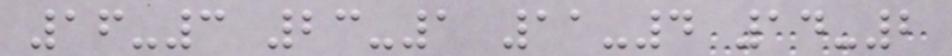16-3 23-1 11-4 14-2
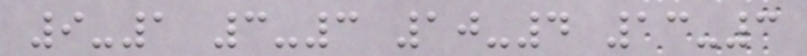9-1 3-3 10-4 13-3
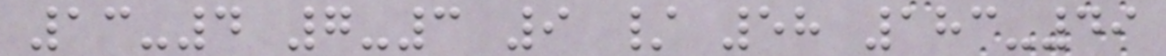13-4 7-3 9 / 58 183-49
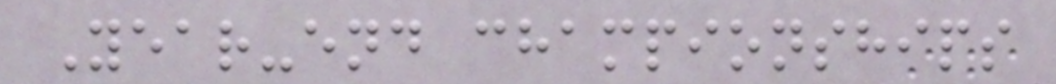Year-end championships
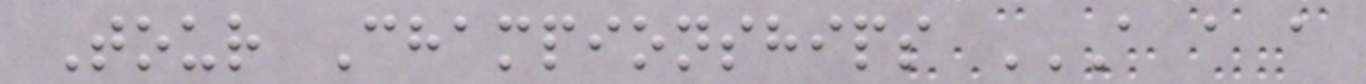Tour Championships A A A
